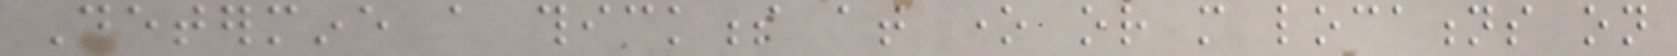Determine a thickness at one or more locations on
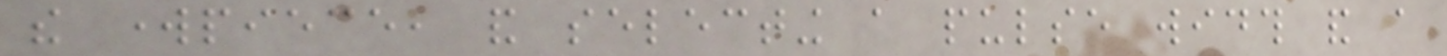the workpiece, and selecting a pulse width and a
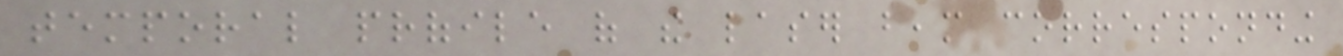temporal profile of the laser beam corresponding
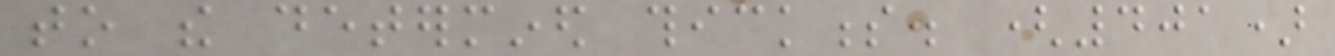to the determined thickness. (401)
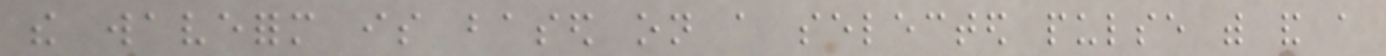the waveform is based on a selected pulse with and a
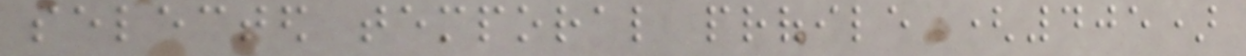selected temporal profile (405)
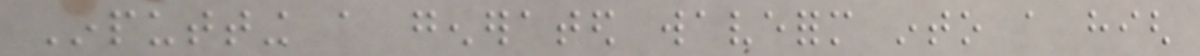Inputting a generated waveform into a high
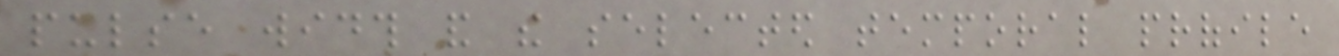pulse width and the selected temporal profile
